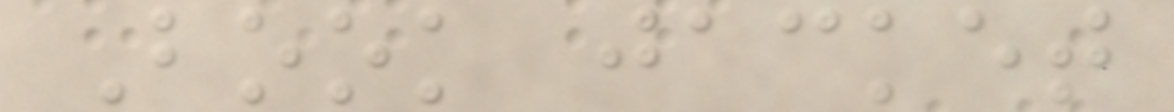Book jacket
